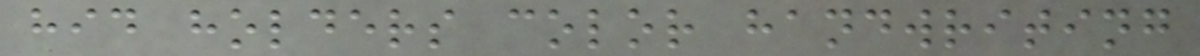hid holders color handwriting
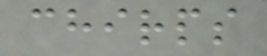chirps
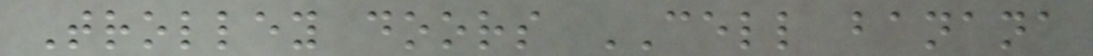Trolley doors CELL banana
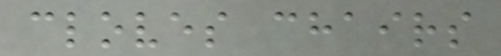cloves chairs
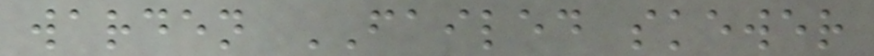warden FAILED skewer
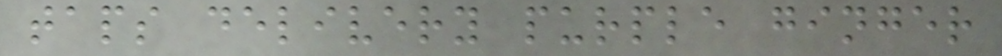taps delivery purple ginger
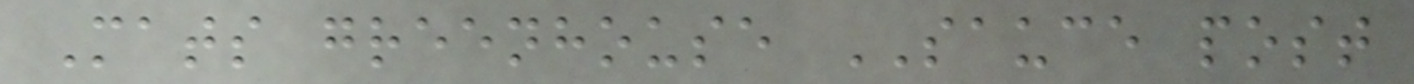Mats greenhouse SAUCE post
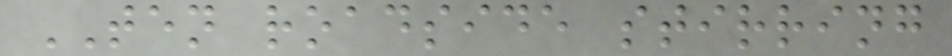TEN roadside stirring
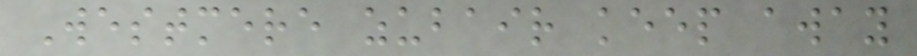Westmere zubair keep away
